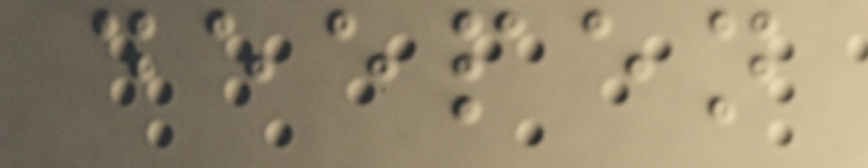deepen
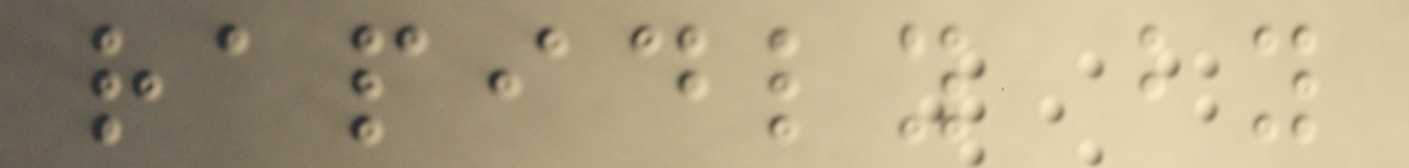rapidly by
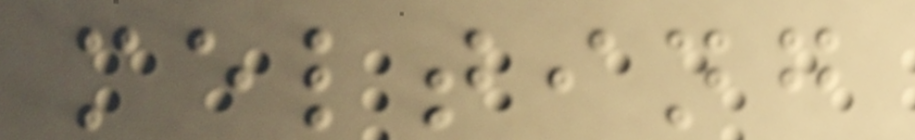melting
